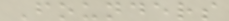Founders
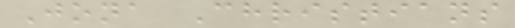Jona Christians
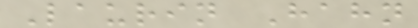Laurin Hahn
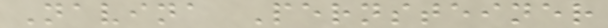Navina Pernsteiner
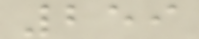259
